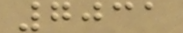7031
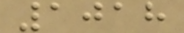1018
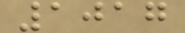1017
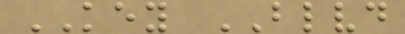KEY BLVD
